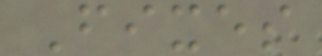Fixes
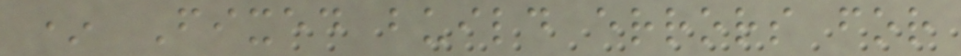* Fixed build errors for
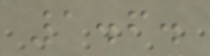1.6.
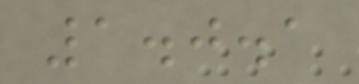1.0.1
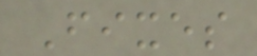Fixes
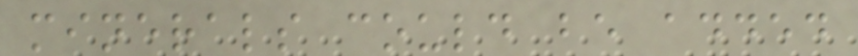minerals could be added
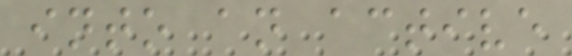into an active
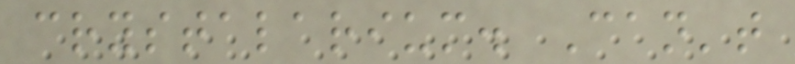crystalarium. Can't
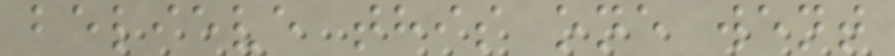believe this one went
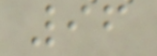96
